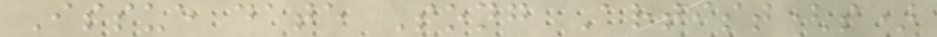Issue date Song Artist(s)
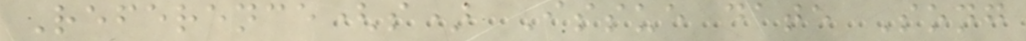Reference(s) Issue date Song
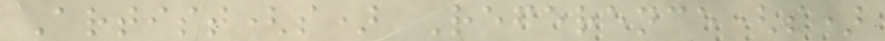Artist(s) Reference(s)
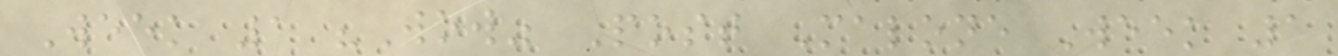Week 1 "Wow" Post Malone Week 1
